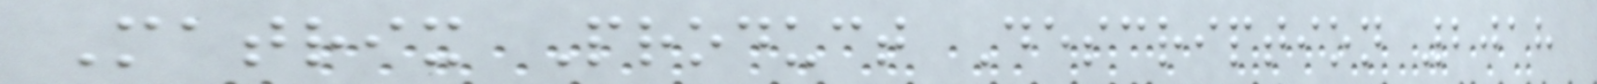Matrix Product Description 2018
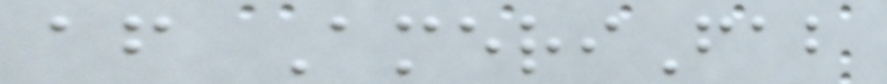af AmeriFab
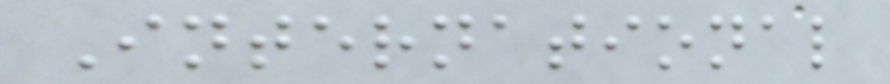International
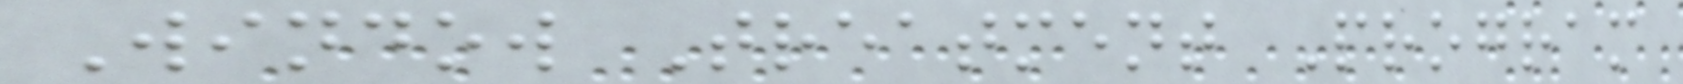Window Treatment Program
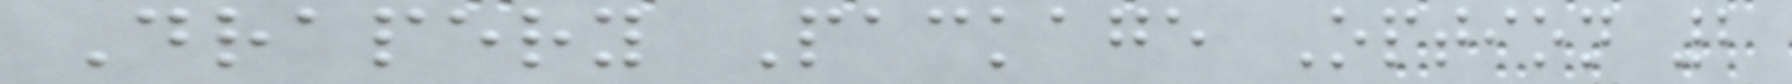Drapery Package Option 2
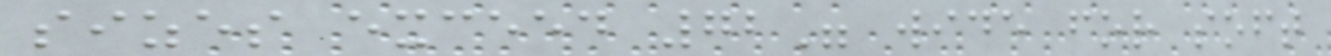sizes exceed 72" wide for soft
